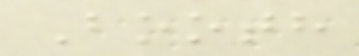Booth
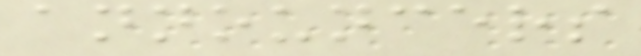announcers
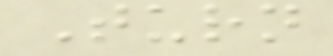Turn
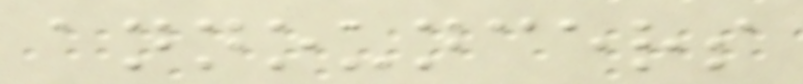announcers
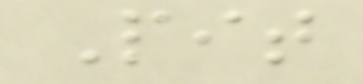Pit
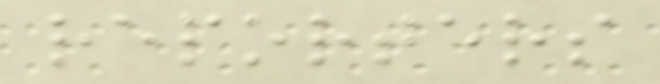reporters
